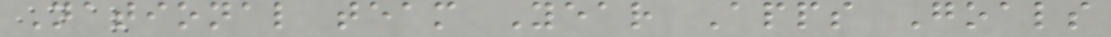National team Year Apps Goals
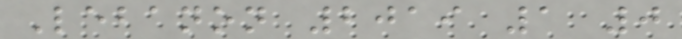Lebanon 2019 1 0
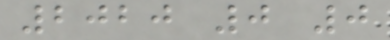2020 0 0
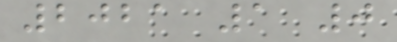2021 1 0
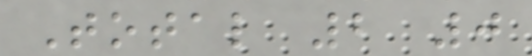Total 2 0
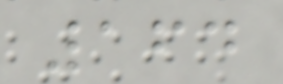164
